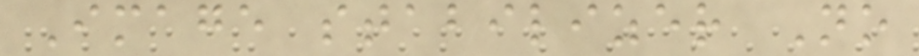Image stabilizer No
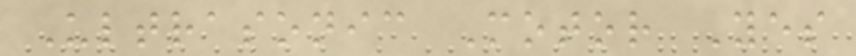Ultrasonic Motor Yes
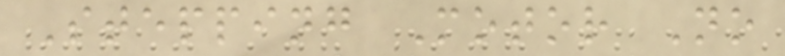Stepping Motor No
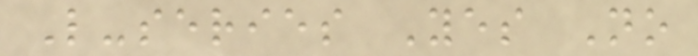L-series Yes No
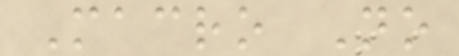Macro No
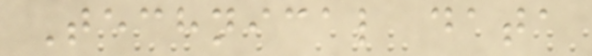Technical data
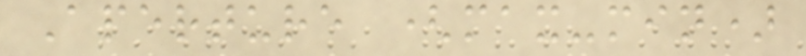Aperture (max-min)
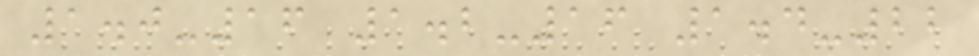1.0-16 1.2-16 1.4-22
